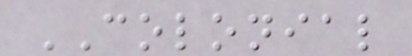COLONIAL
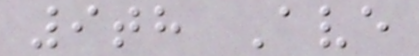9th Ave
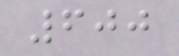600
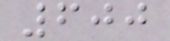600
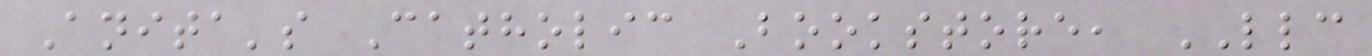Anita's Catholic Bookstore, LLC
